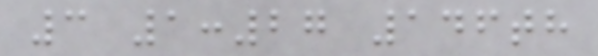3 1:27 146th
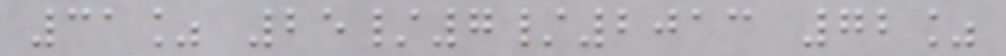31% 25/7/2013 72%
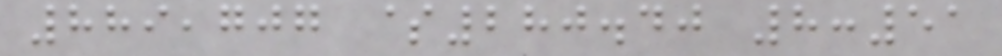889,707 $280.40 8:51
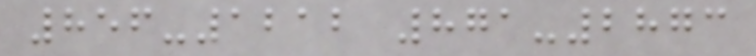856-1212 871-2873
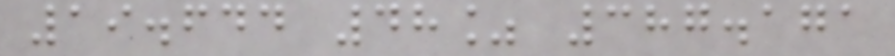19.644 48% 387.171
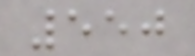550
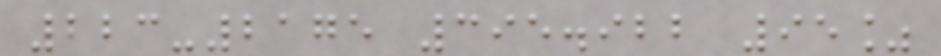223-2175 395.922 95%
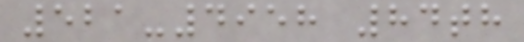521-4958 84th
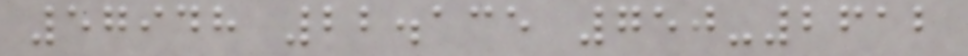57948 22.135 750-2612
